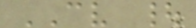CV |
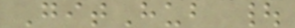GitHub |
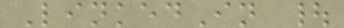LinkedIn |
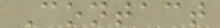Contact
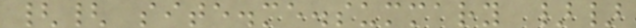{{ site.me.summary }}
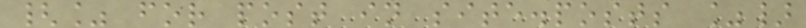{% for post in site.posts %}
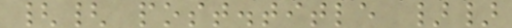{{ post.title }}
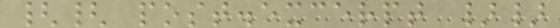{{ post.excerpt }}
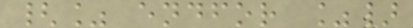{% endfor %}
